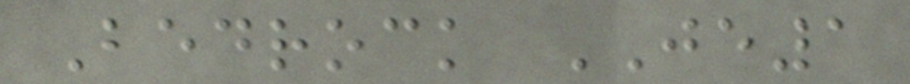Bedrock JE1
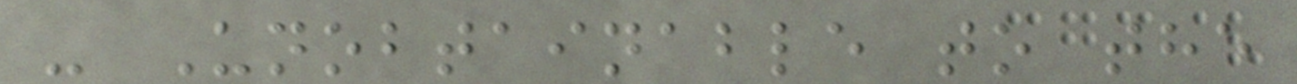- Unobtainable to the
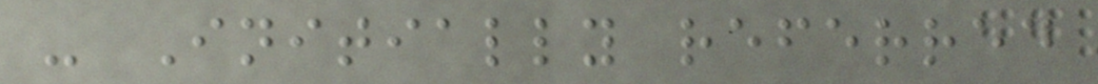- Initially referred
